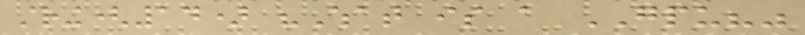string(14) "What is a GPU?"
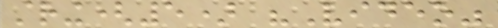string(5) "Video"
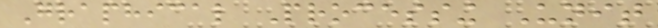Graphical Processing Unit
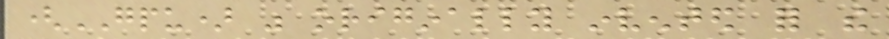(GPU) was originally invented for the
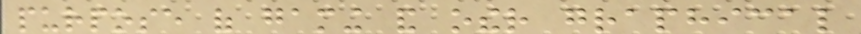purpose of gaming and other graphical
